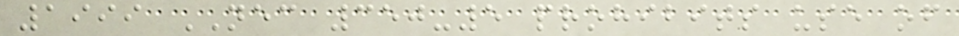1999 NEC 350-5 prohibits use of
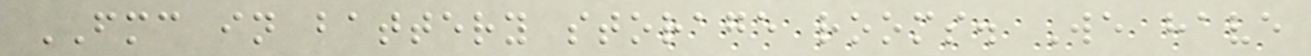FMC in battery storage rooms. We have
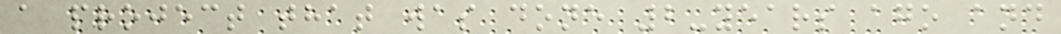a project that was done 2-years ago and
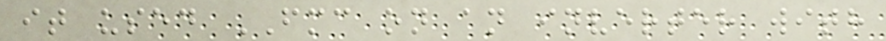it used FMC on an inverter with
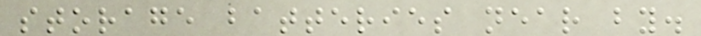storage batteries near by.
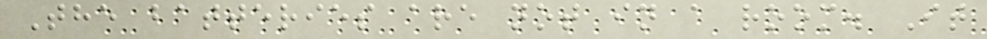The batteries are not in a room. It
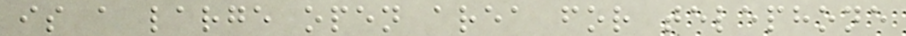is a large open area for telephone
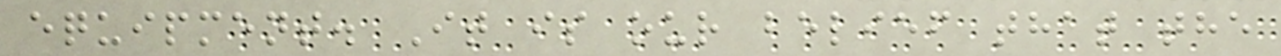equipment. It is our belief that the
